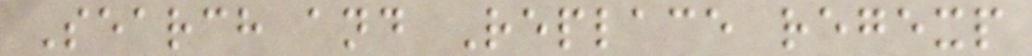Search and Replace regexp
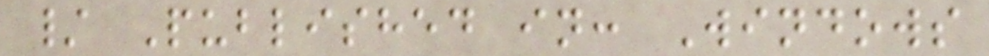/ Published in: Windows
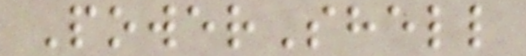PowerShell
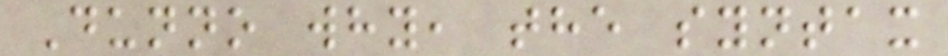Dunno why, the syntax
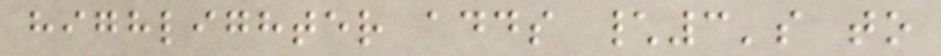highlighter adds \3's to
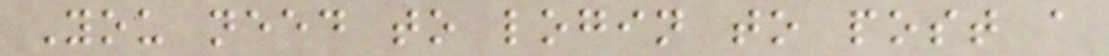You need to login to post a
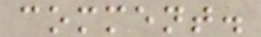comment.
